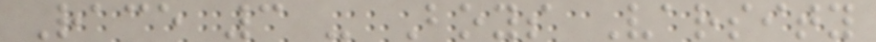Race 3 - Boys Varsity
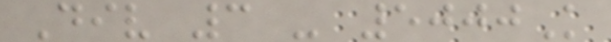Div 3 - 5000K
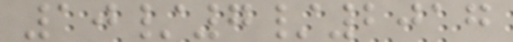10/7/2017
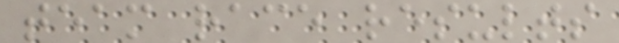team race results
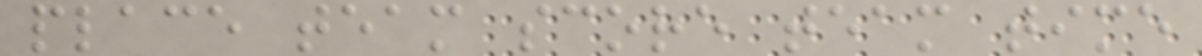place team score team time
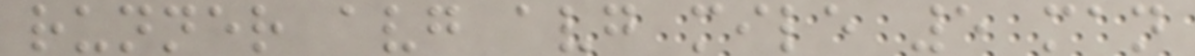runner avg avg mile 5 man
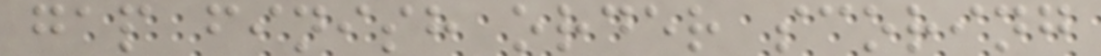gap finish order scoring
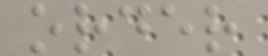order
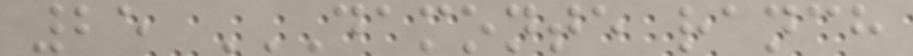25 DAMONTE RANCH
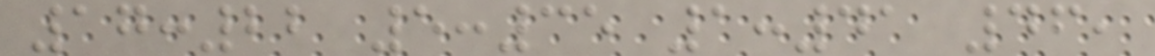17:22 5:35 1:41 46,
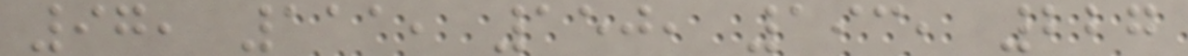97, 111, 150, 193, 227
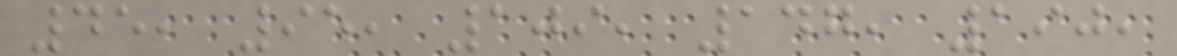45, 95, 109, 147, 190,
